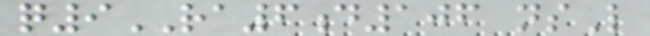q9RA6d106 nsL
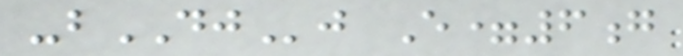-bDJj E=6g
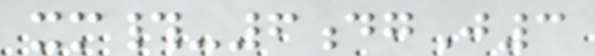xm#-6dgJ3
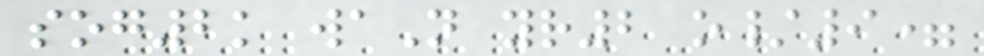sog2k waN yr2 o/9=
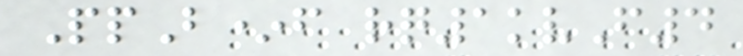PpB*f rq1kvF4
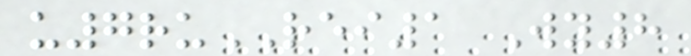u7ruREI1 Wy8
